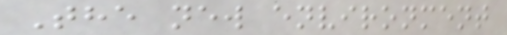The new environment
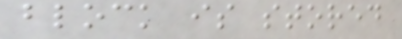block is stored
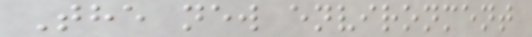The new environment
